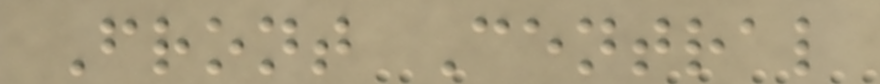Front Central
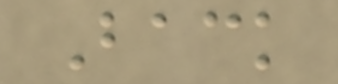Back
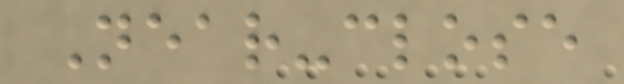Near-close
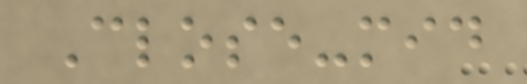Close-mid
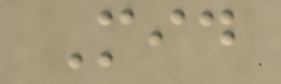Mid
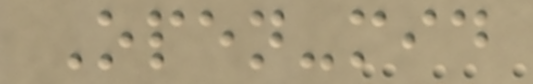Open-mid
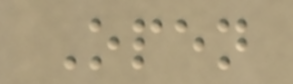Open
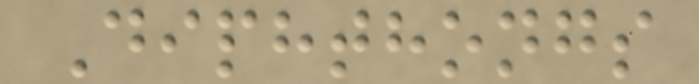Diphthongs
